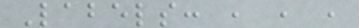Labels: , , ,
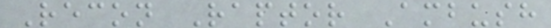Recon Raptor Ambush
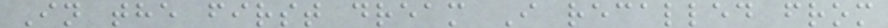In the first dream I recalled from
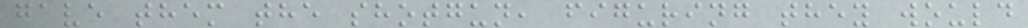gave them the shotgun, figuring they would
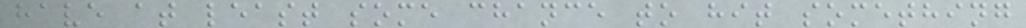have at least some chance to hit something
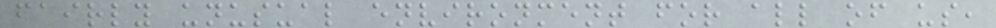fairly unusual environment for all of us,
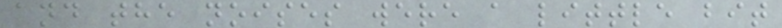and the noises were a little bit
